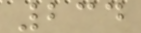234
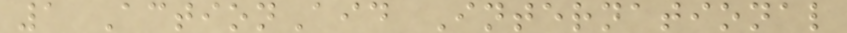1 ActionAid International
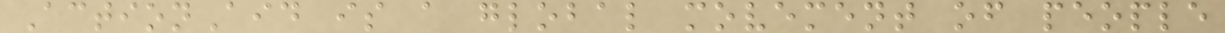ActionAid is a global movement of people
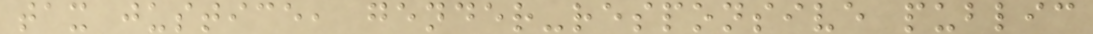tax justice, gender-responsive public
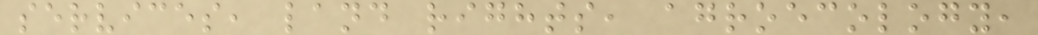services, land rights, agroecology,
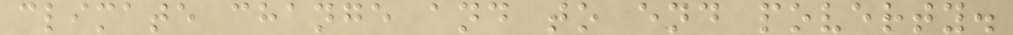climate change and to end poverty.
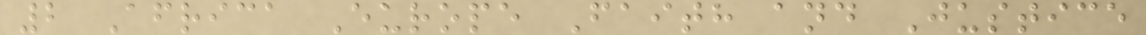2 Africa Europe Faith and Justice
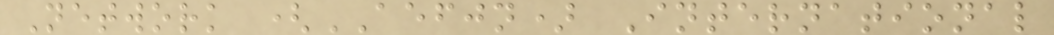Network (AEFJN) International
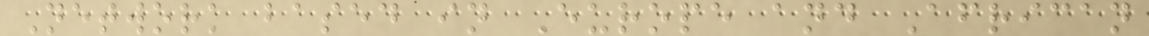Network based in Europe and African
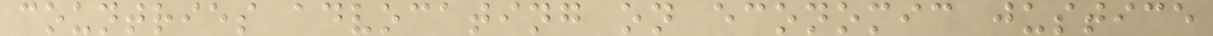countries advocating on economic justice
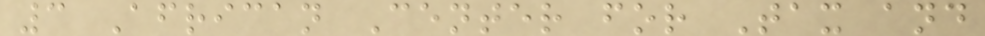3 African Center for Tax and
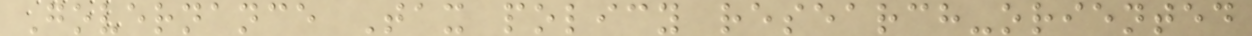Governance Tax policy research-oriented
